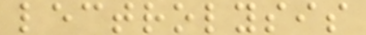lectrolysis
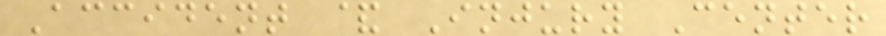Accident & Injury Center
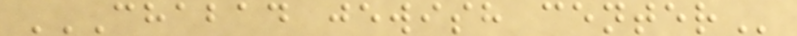CHABAD JEWISH CENTER
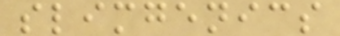slimgenics
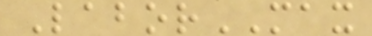LaborMAX
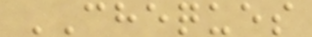CHEQUES
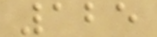125
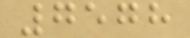7578
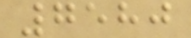7580
